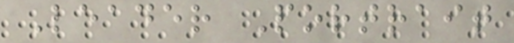Leader Portrait
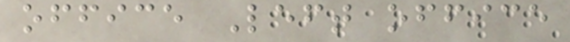office Left office
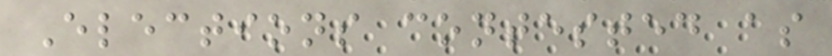Elections contested as
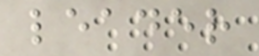leader
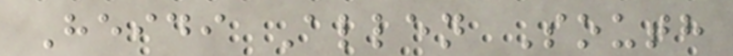Heidi Allen South
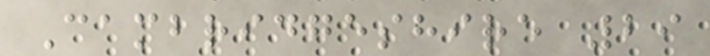Cambridgeshire 29
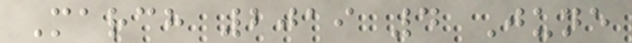March 2019 4 June
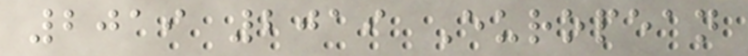2019 2019 European
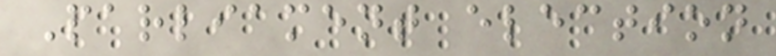Parliament election
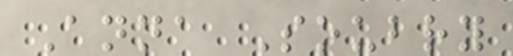Anna Soubry
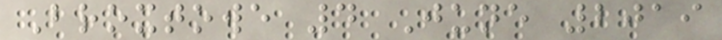Broxtowe 4 June 2019
